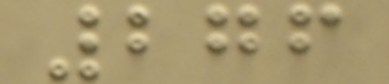276
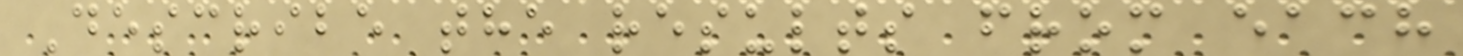Describe the results from each
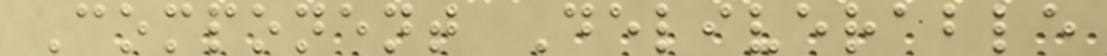Component Deliverable
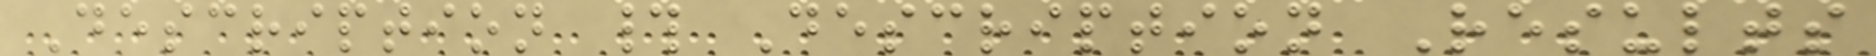Description # Description Results
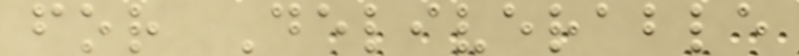for Deliverable
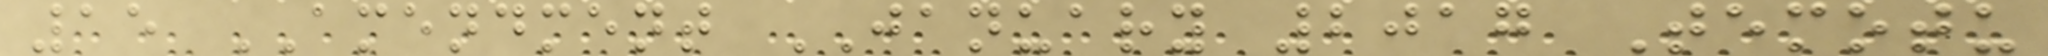15 AMENDMENT JANUARY 2017 Temotu
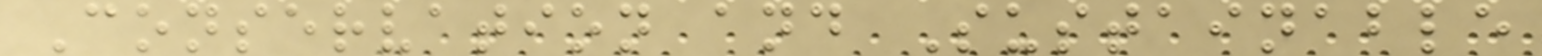Conservation and Sustainable
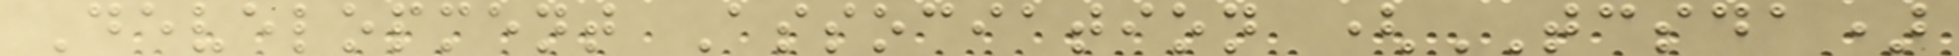Development Association (TCSDA)
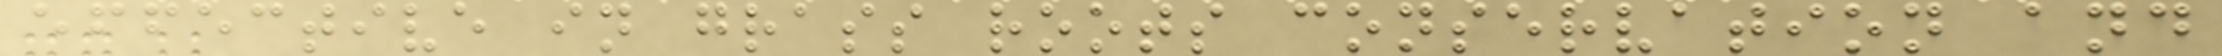effective in grass roots conservation and
